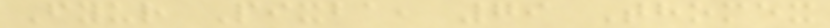Fyur Pixba, 79 Thomex
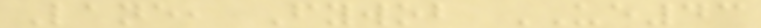Lane, Fywob UE43
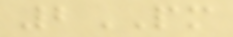2PM
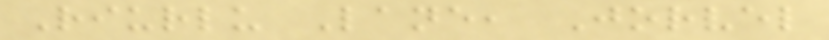Riurlu Lane, Jorvel
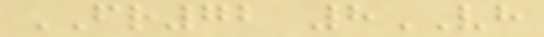FR72 8VH
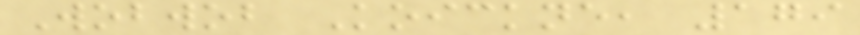Wobwob Koickne, 179
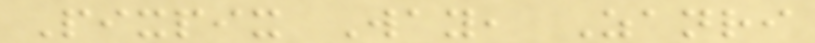Pixpix Way, Zanri
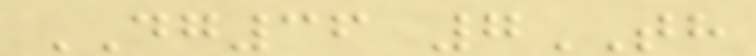DG36 7TH
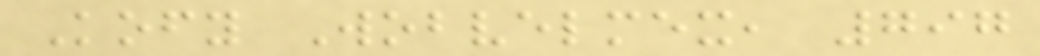Kofy Wobvelmex, 797
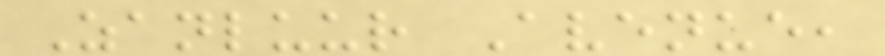Zanluur Avenue,
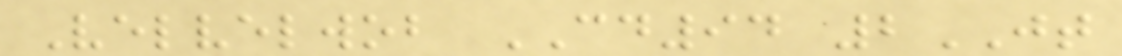Velvelwob CD94 2JT
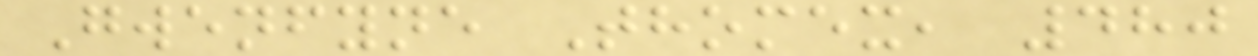Gwenfyne Thomex, 480
